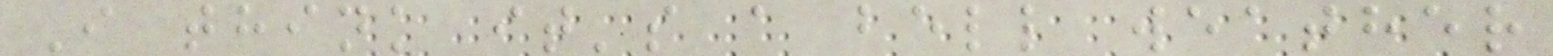I think it's a bell weather
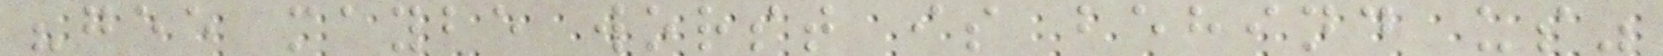"gee maybe worst is behind us"
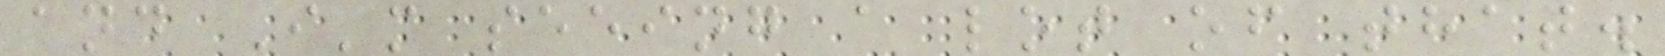and I'm seeing a lot of that.
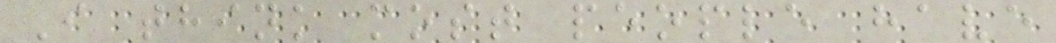I think most people have
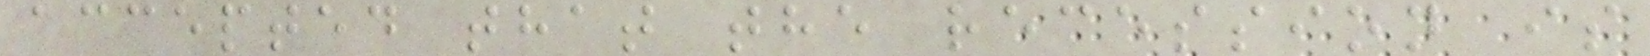accepted that the recession is
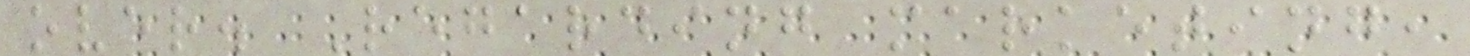over. Regarding marketing,
